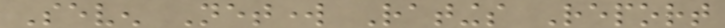Seven Network Ratings Report
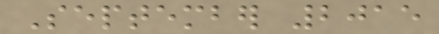September 2015
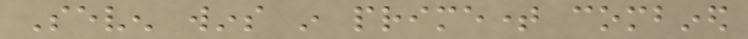Seven wins in primetime combined
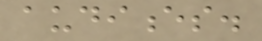audiences.
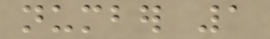number 1
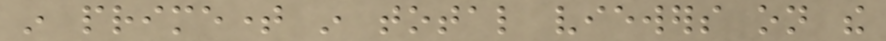in primetime in total viewers on the
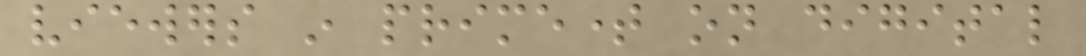viewers in primetime on digital
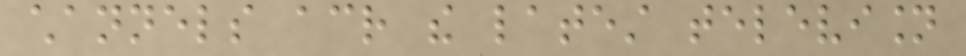channels across the latest television
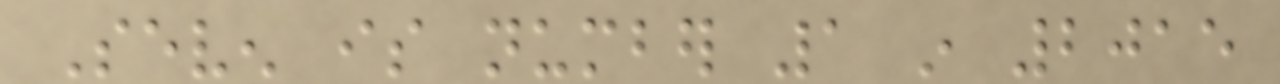Seven is number 1 in 2015
